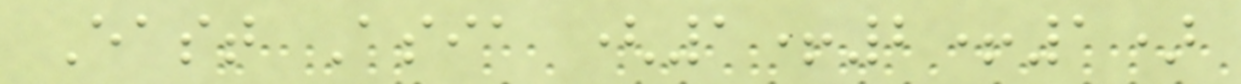East Asia (1+2+1)
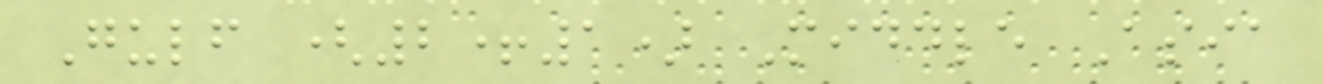Gulf (2+1) Middle Asia
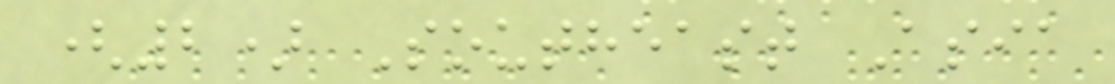(2) Southeast Asia
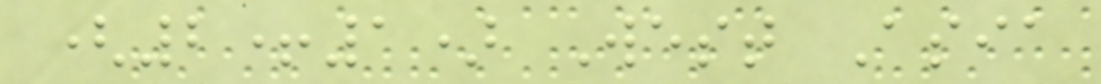(2+1) West Asia
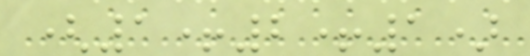(1+2+1)
